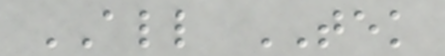ALL TEK
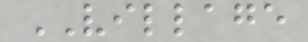VILLAGE
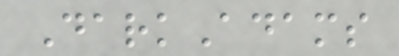DarkAdams
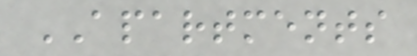APARTMENTS
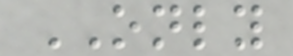ONLY
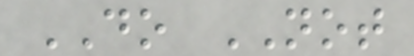DO NOT
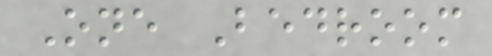One Bedroom
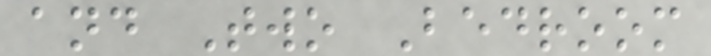and Two Bedroom
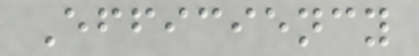Efficiency
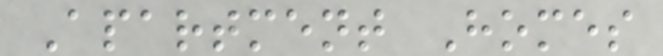Apartment Homes
